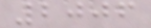2006
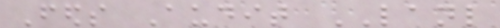Feds Audit LANL
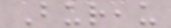Bureau
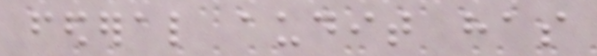federal audit has
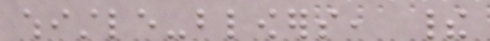whistle-blowers, their
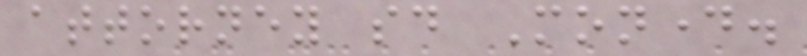attorney said Monday.
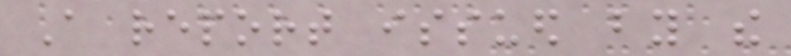A report issued by the
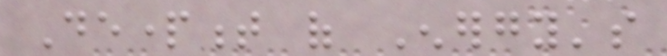Department of Energy's
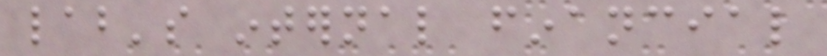lab's internal financial
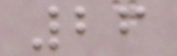26
